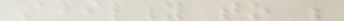Ability to be
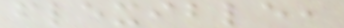flexible,
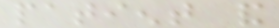patient and
